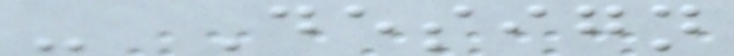- Design
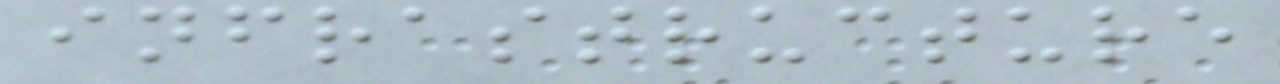infrastructure
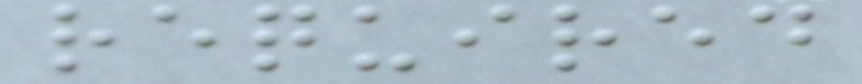required
